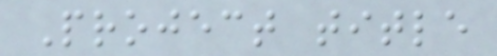Project title
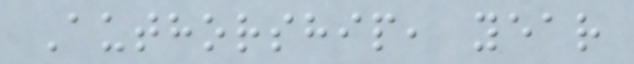Authorship, year
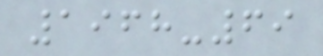1968-69
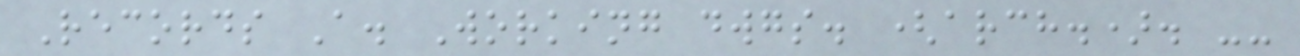Records A. Working dwgs. (arch.). --
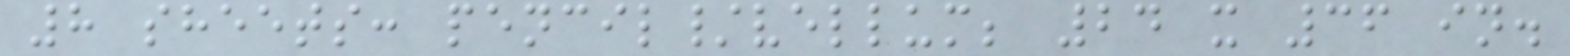8 sheets: pencil/vellum; 24 x 36 in.
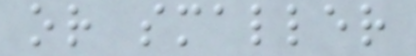or smaller
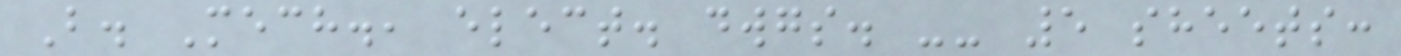B. Mech., elect. dwgs. -- 5 sheets:
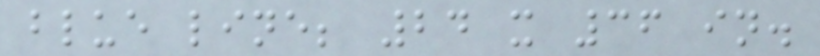blue line; 24 x 36 in.
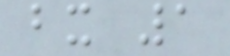bx 1
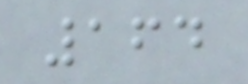164
